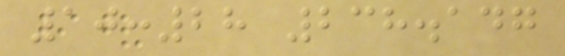10:28 238.147
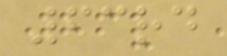63rd
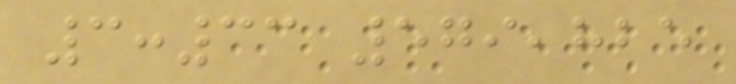3:33 579,825
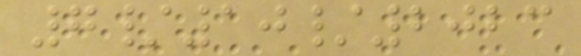7/10/2023
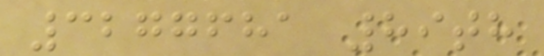3277681 89th
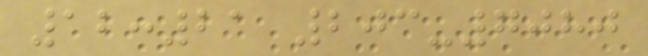12:21 203-7080
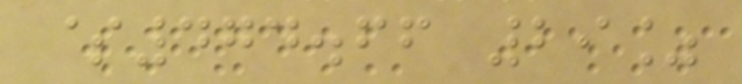$474.66 29%
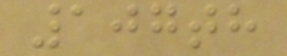107th
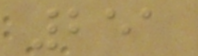251
